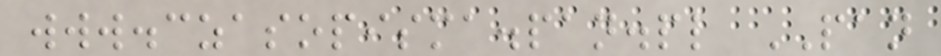www.czasopisma.pan.pl PAN
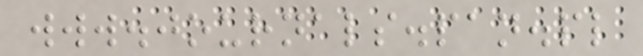www.journals.pan.pl
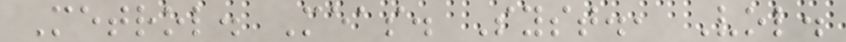Metrol. Meas. Syst., Vol.
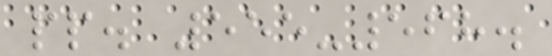pp. 555-568.
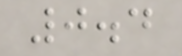0.4
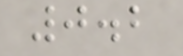0.2
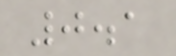0.1
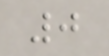0
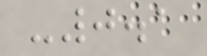-0.1
